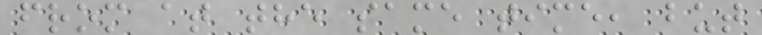from at the same time, but
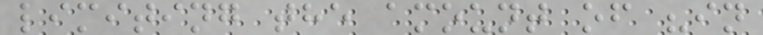limiting the amount of "in
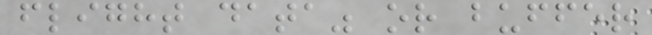flight data" or buffer
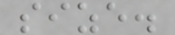size.
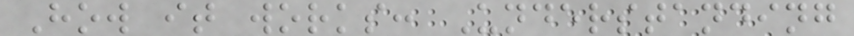How it works: Understanding
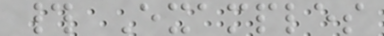# Examples
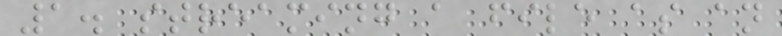1. streaming a file as an
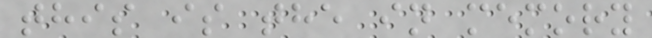this is the in memory
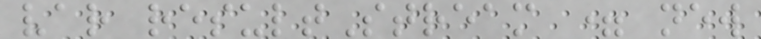var resultStream = new
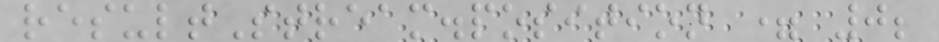resultStream.position = 0;
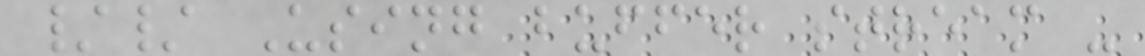// Using buffer stream -
